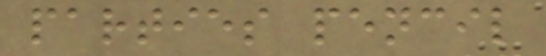parties pencil
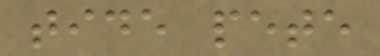tide pete
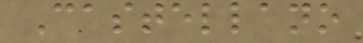Castellano
